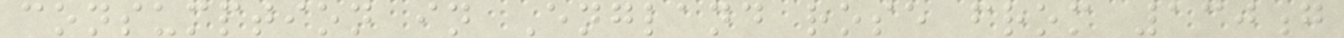consumption in England rose from 130g
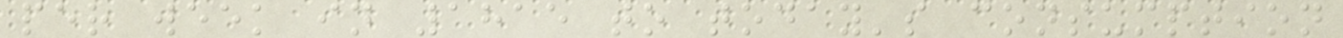per week in 1815 to today's consumption
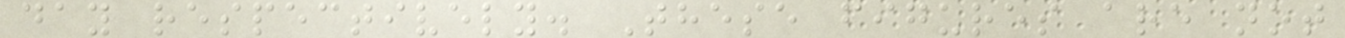day respectively. These figures are not
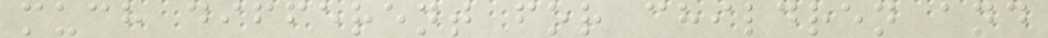much different for children and
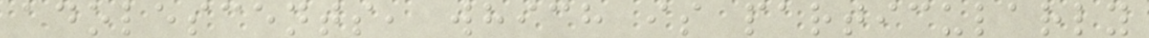adolescents, which is particularly
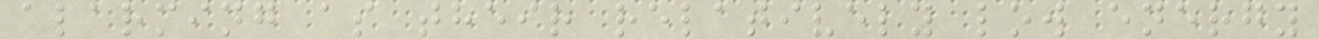alarming as their relatively low energy
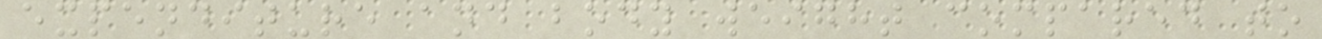expenditure and body weight compared to
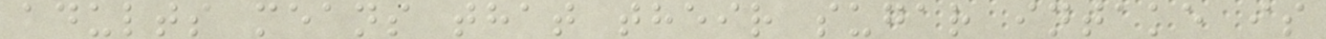adults means that their sugar intake is
